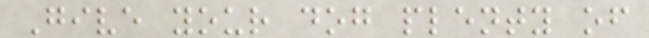Give your dog plenty of
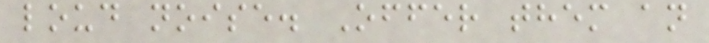loud noise. Offer them an
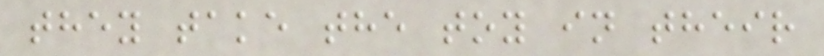they take the toy in their
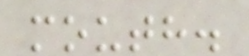mouth.
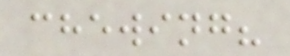chewing?
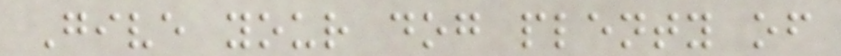Give your dog plenty of
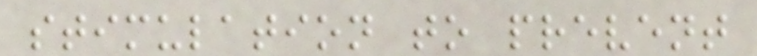stimulation to prevent
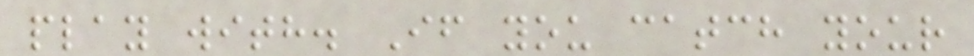play with. If you catch your
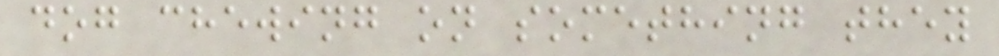dog chewing on something they
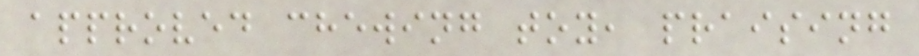approved chewing toy, praising
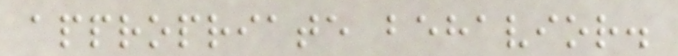appropriate behavior.
